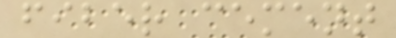fiber cement
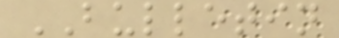BULLETIN
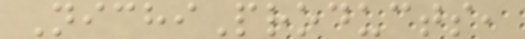NichiProducts,
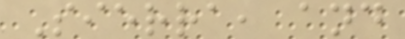Sierra, and
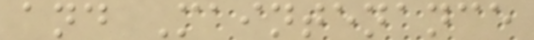and Maintenance
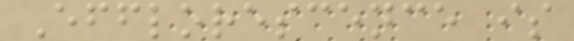Efflorescence is
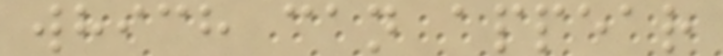which can appear
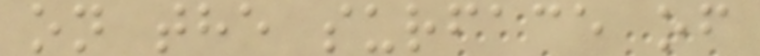on the surface of
